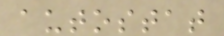autostat
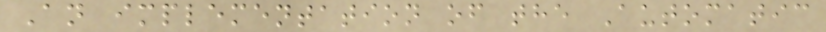An implementation of the Automatic
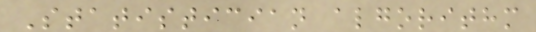Statistician algorithm
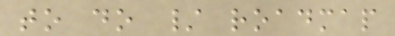to do / roadmap
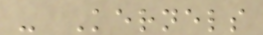- Kernels
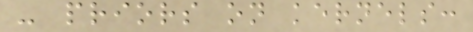- priors on kernels:
